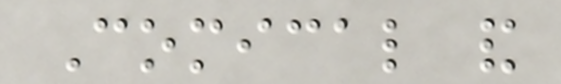Comical and
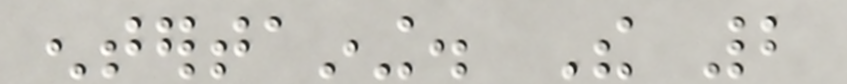entertaining. The 2
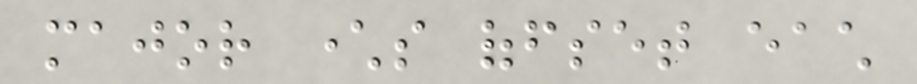major characters offset each
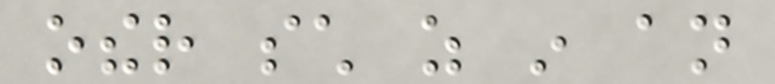other such as in an
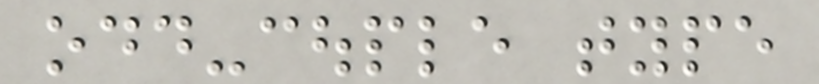odd-couple type
